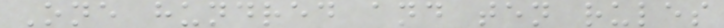One hundred and ten rules
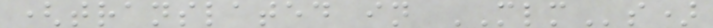(translated in MLMs)
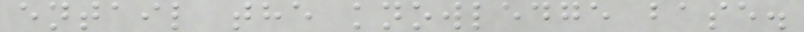entail the knowledge base.
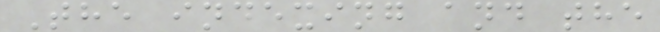The indexing and the
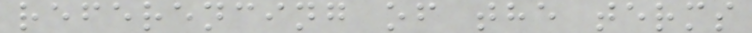referencing of the terms
